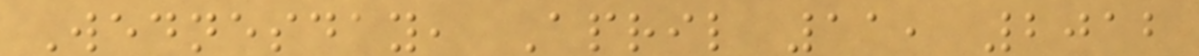Wednesday, April 11, 2012
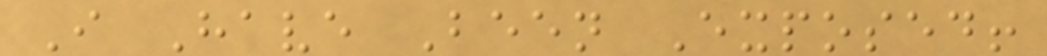I Have Been Exposed!
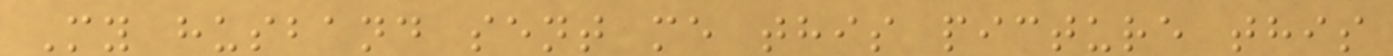My husband sent me this picture this
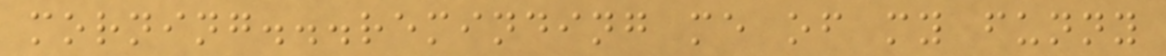morning...reminding me of my funny
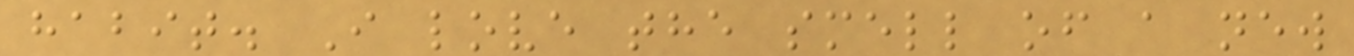habit. I love the smell of a new
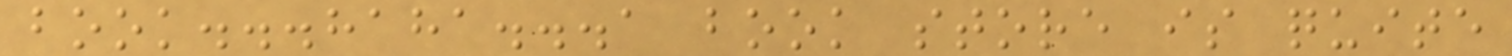book...haha...a book store is quite
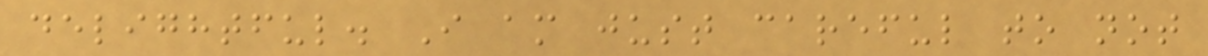delightful. I am just careful to not
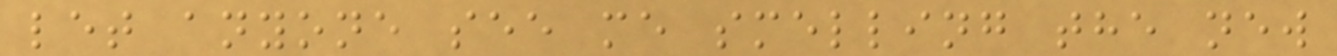let anyone see me smelling the new
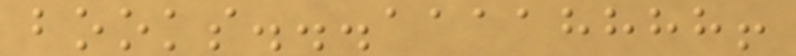books...aaaahhhh!
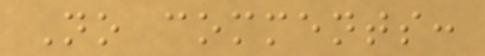No comments:
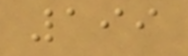199
